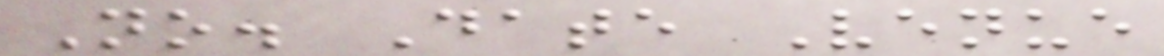No. Date Venue
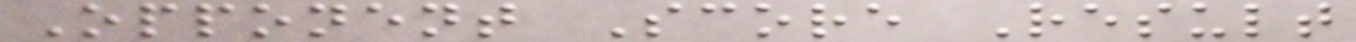Opponent Score Result
